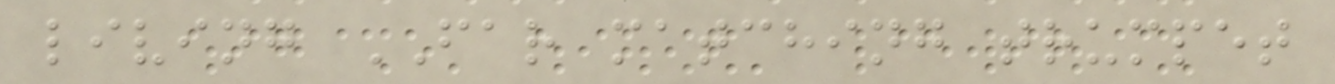living FAR matching trumpet
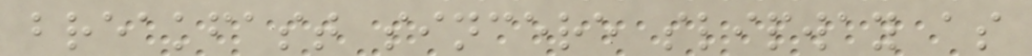breakfast sincere slipway as
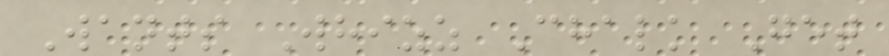Wants Whizz Chalk Get
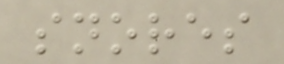snores
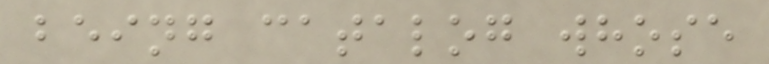being catalog whose
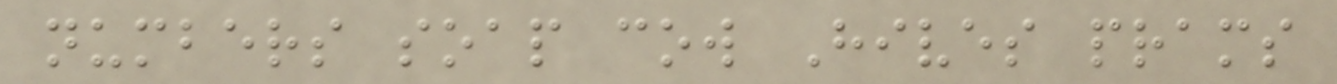numbers soap cow Hives prams
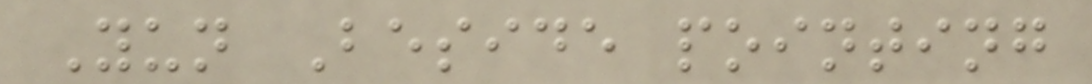Yun Beside pointing
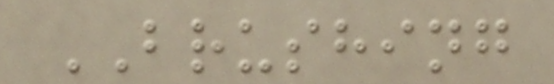BRUSHING
